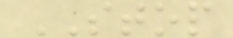STOP
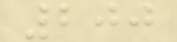200
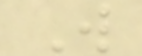W
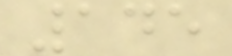145
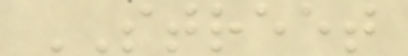STREET
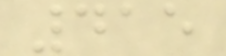415
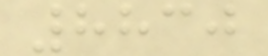8830
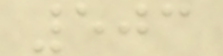503
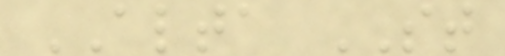ALTA ST
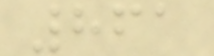861
